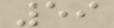59
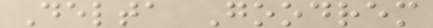Delta Goodrem
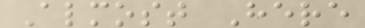Almost Here
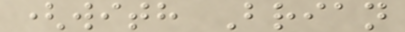(with Brian
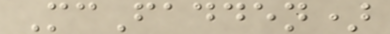McFadden)
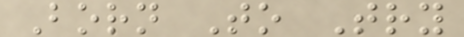Born To Try
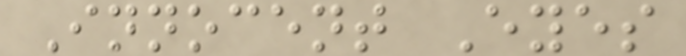Innocent Eyes
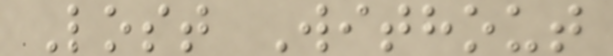Lost Without
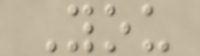You
